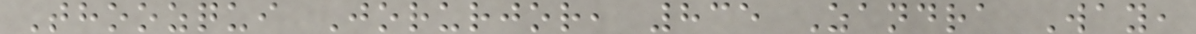Thoozqui Jorurjor, 835 Zandra Way,
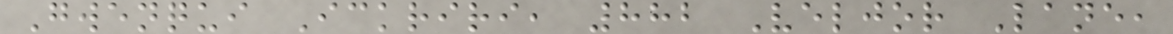Gwenqui Ickriri, 882 Veljor Lane,
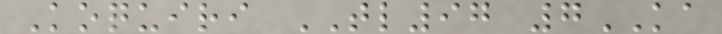Koquiri TL97 7KA
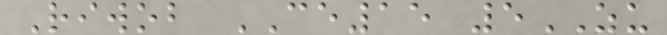Riwob CE15 5ZU
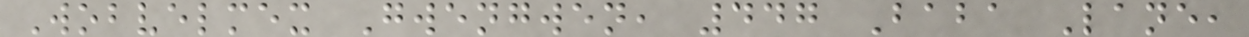Wobvelmex Gwengwen, 447 Baba Lane,
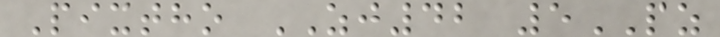Pixtho ZJ42 5PZ
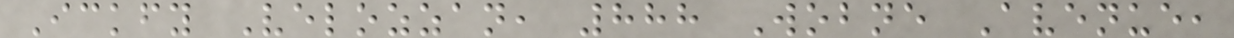Ickfy Velozzan, 888 Wobne Avenue,
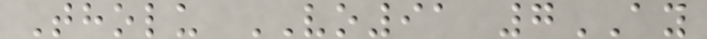Tholu VO91 7AY
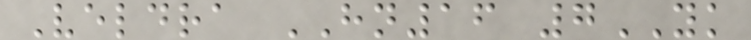Veldra HN16 7YK
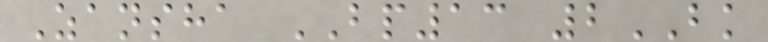Zansha BP13 2BK
